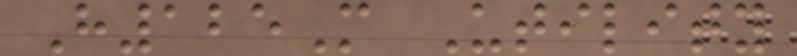H125M Utility
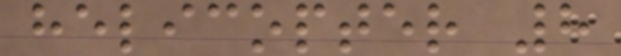helicopter 8
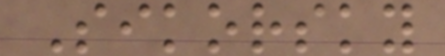Sikorsky
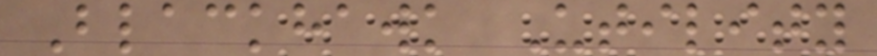Blackhawk Utility
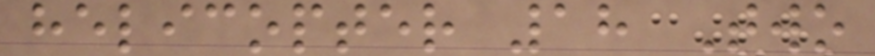helicopter 18 Two
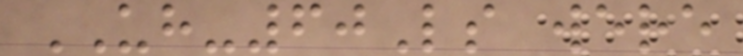UH-60Ls were
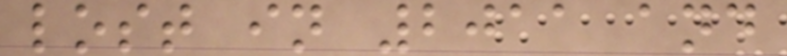lost in 2011 and
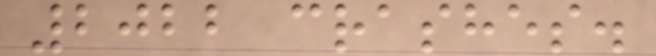2022 crashes.
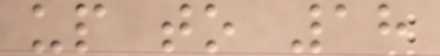up to 18
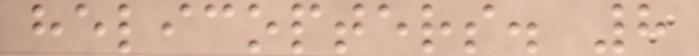helicopters. 8
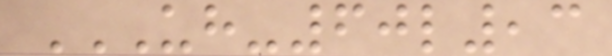UH-60L,3
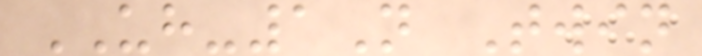UH-1N Twin
